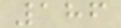186
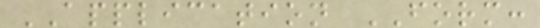APPLICATION FORM:
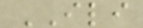ILI
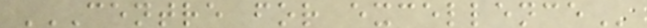CENTRE FOR EXCELLENCE
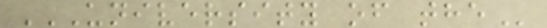UNIVERSITY OF THE
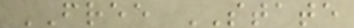FREE STATE
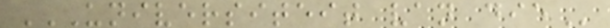UNIVERSITEIT VAN DIE
